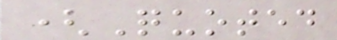(Quoted
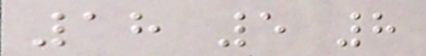18 5 8
